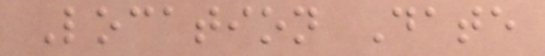Location Date
